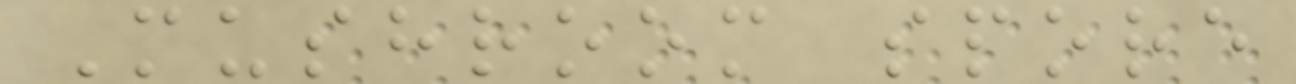Mushroom spore
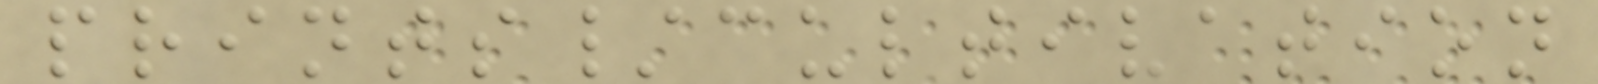prints/cultivation
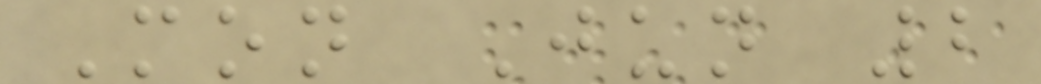Mon Jun 2
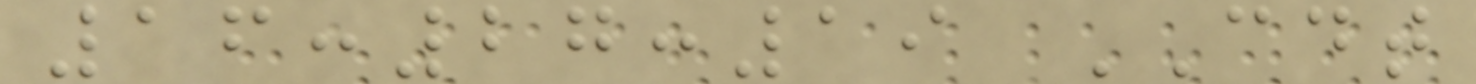16:27:19 CDT
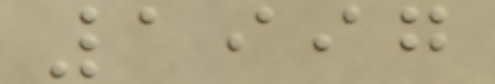1997
